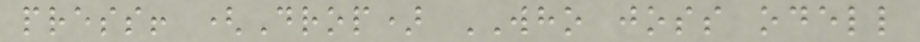press! (Drop) WHO joss odell
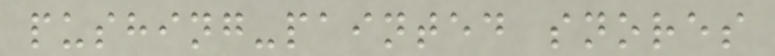pushing-painted snores
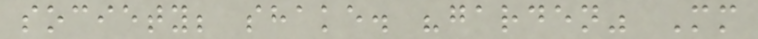society; shake. "garden" Mm
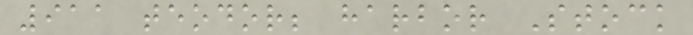911 teodor; harbor Stock
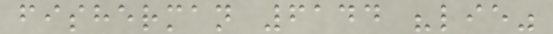fisherman 6144 "lie"
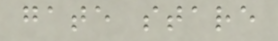gate stare
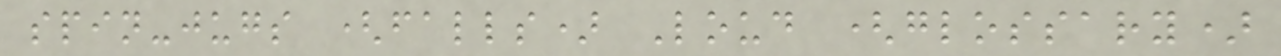spin-jugs (falls) Loud (glossary)
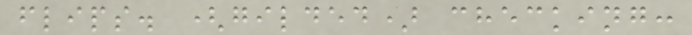flips. (gilded) checking:
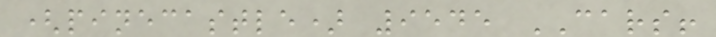(pinecastle) 9545 CARS!
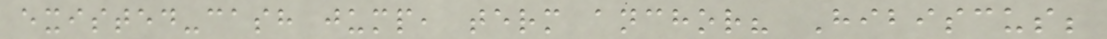existed-cash jump, term anchor? Hibiscus;
